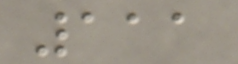111
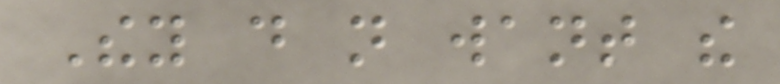They do not want the
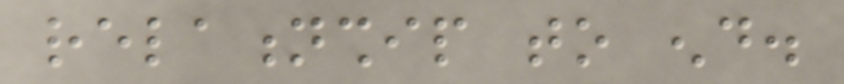relationship to end.
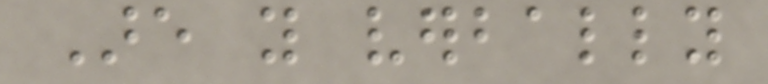Are you verbally
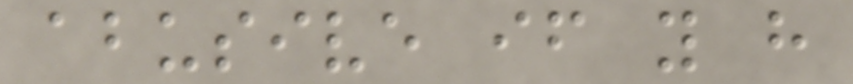abusive if you have
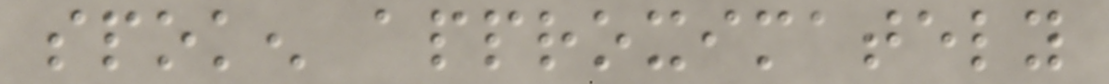spoken approximately
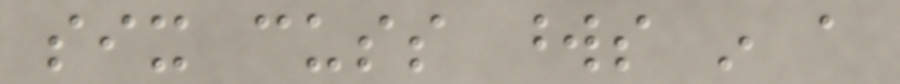six cuss words in a
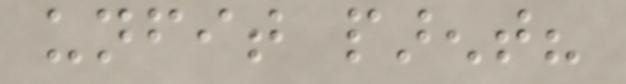unfit parent?
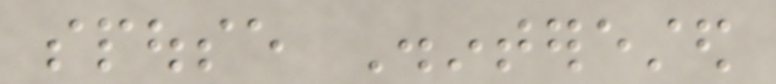spouse Disinterested
